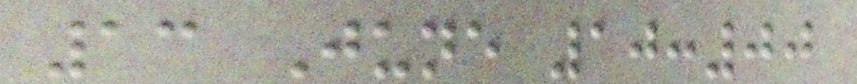13 June 10:00
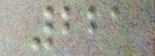221
